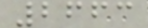2663
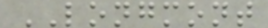LONGMONT
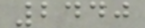2440
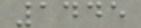1445
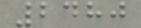2480
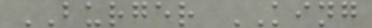BURGER KING
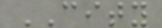CITY
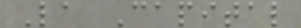La Capital
